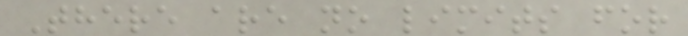There are no limits for
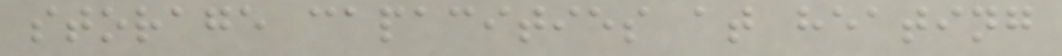storage capacities at heating
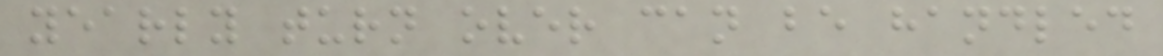yearly turn over can be handled
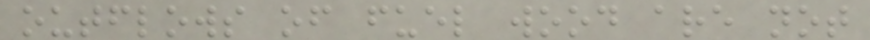outflows of fuel wood are not
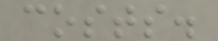costs.
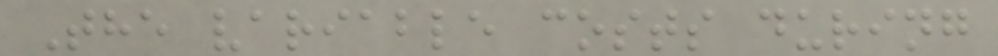The variable costs during
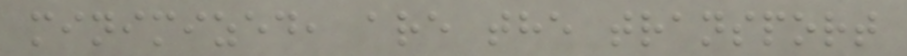minimized, are the transport
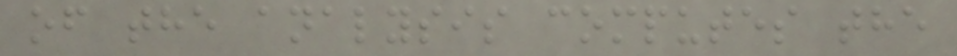of the analysis computes the
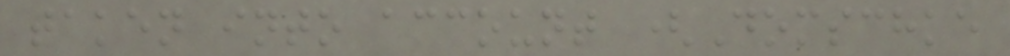taken into account (Domschke
